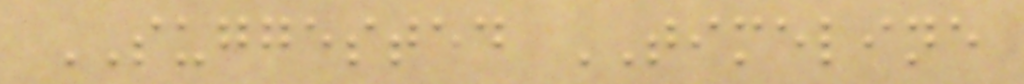SUGGESTED TIMELINE
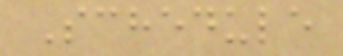Schedule
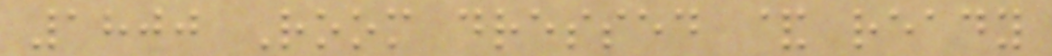1800 Room dressed & ready
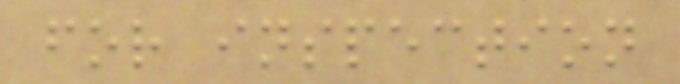for inspection
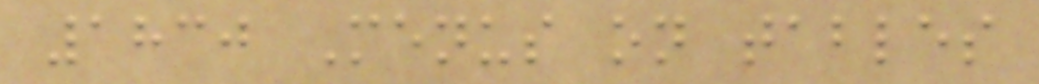1830 Menus on tables
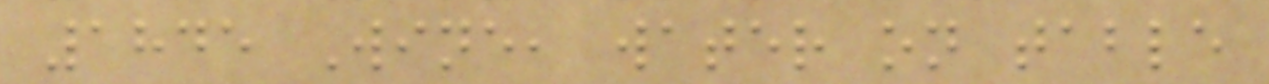1845 Wine, water on table
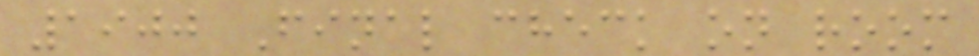1900 Final check on room
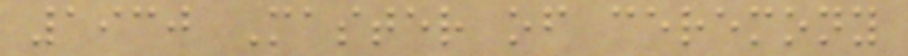1930 Master of ceremony
